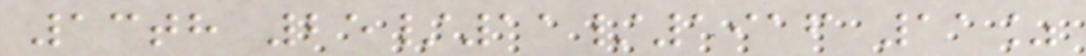13th 25/11/1916 11%
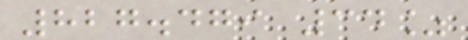827.479 34%
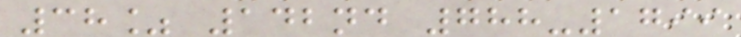38% 142nd 788-1799
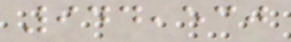944,530
